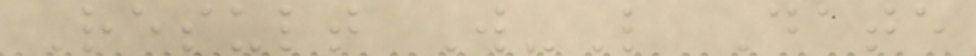Result W-L Date
